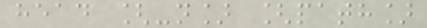head [-n] [path]
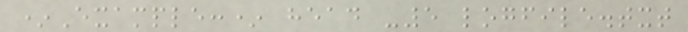*Example:* head -5 logfile.txt
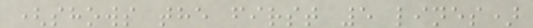(shows the first 5 lines)
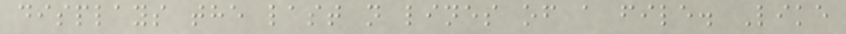displays the last n lines of a file. Like
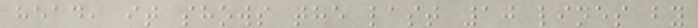head, it shows the last 10 lines by
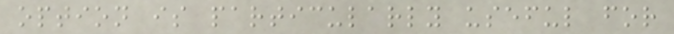option is particularly useful for
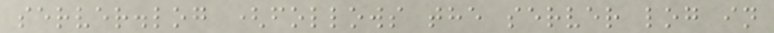server.log (follows the server log in
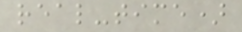real-time)
